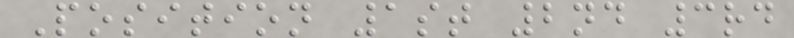Position 1st 2nd 3rd
